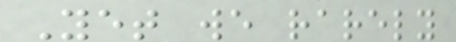Yet we rarely
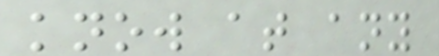know at any
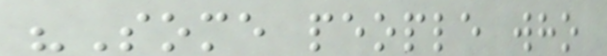"Some people who
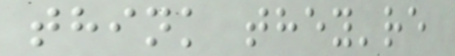think they're
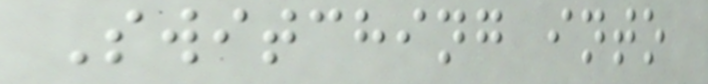Switching into
